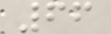66
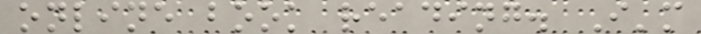online book reading. I'm
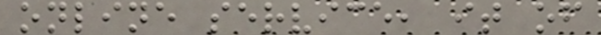online service, it of
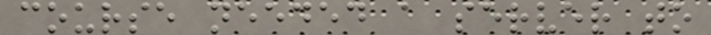course needed a server to
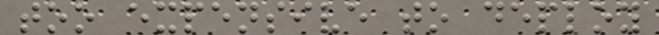too expensive to deploy
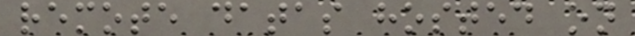remote datas hosted on
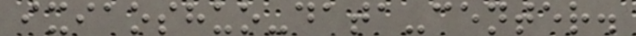ixiaoshuo-data-center.
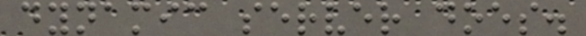dynamic server does.
